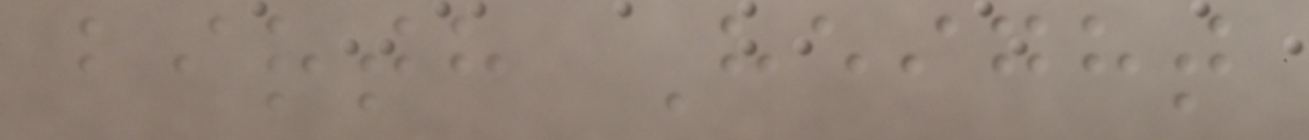birth Height
